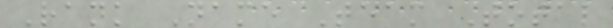Rank Name Team Total
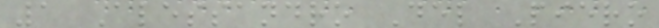1 Alessandro Del Piero
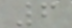6
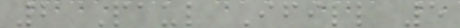2 Paul Ifill 5
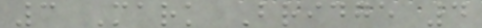3 Mark Bridge 4
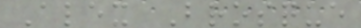Alex Brosque
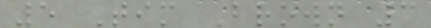5 Tim Brown 3
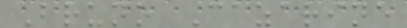Bruno Cazarine
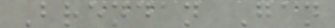Brendan Gan
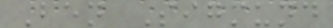Ben Sigmund
